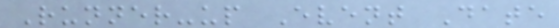Runner-up Event Date
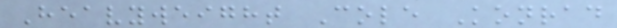Heavyweight Cole Konrad
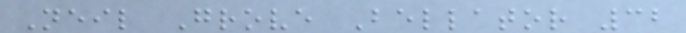Neil Grove Bellator 32
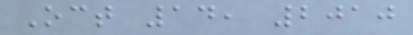Oct 14, 2010
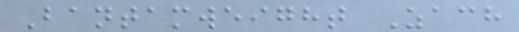Bantamweight Zach
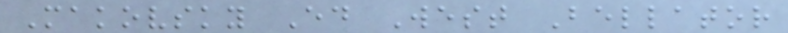Makovsky Ed West Bellator
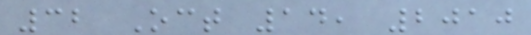32 Oct 14, 2010
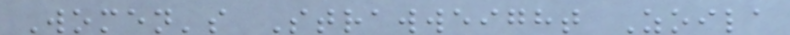Women's Strawweight Zoila
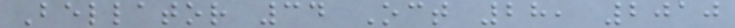Bellator 34 Oct 28, 2010
